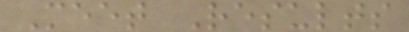Meet Results
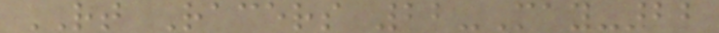RT Racers 22-May-22
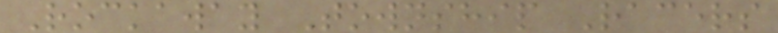Rockaway Township Racers
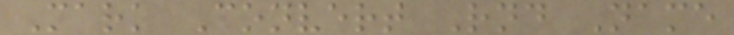Mark Convert Rnd Name
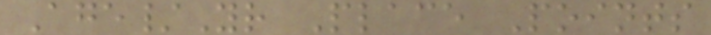Age/Yr Place Points
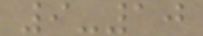9-10
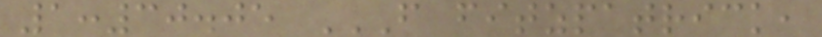1:30.05 F FITZPATRICK,
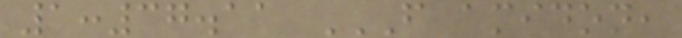1:37.11 F AMIDON,
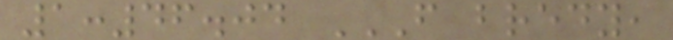1:46.04 F BREDY,
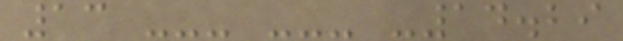13 --- --- -14.29
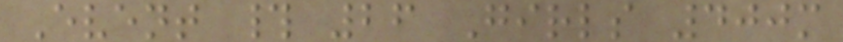Event # 26 Girls 400m
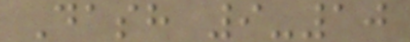Dash 9-10
